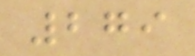279
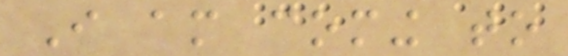I am coming to
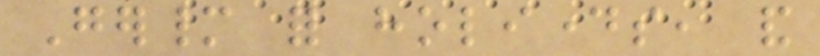Germany for holidays, and
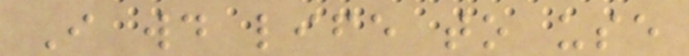I would life to use
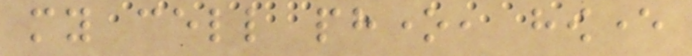my cell phone, however
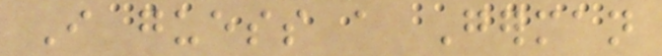I guess a German
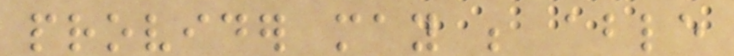provider may be able
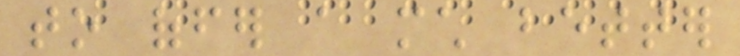to offer a much better
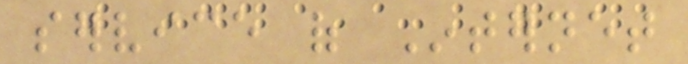service of Internet
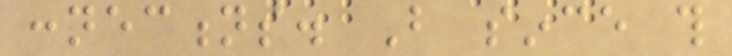connections. But since this
